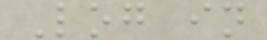Log in
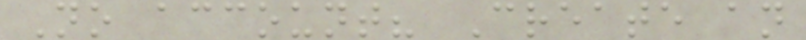No account? Create an
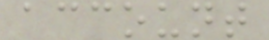account
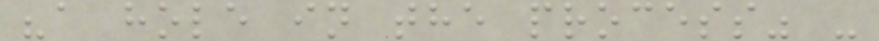"a hole in the process" -
